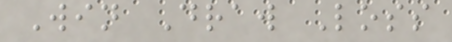Win Draw Loss
